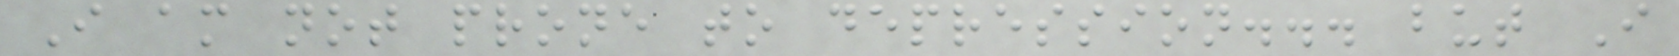I am not prone to depression... but I
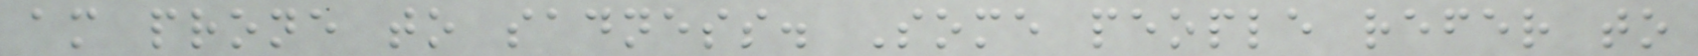am prone to sadness. Some people refer to
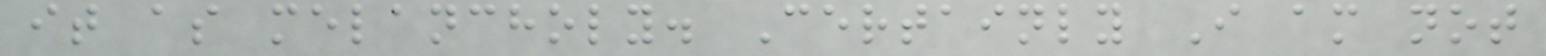it as melancholy. Certainly I am not
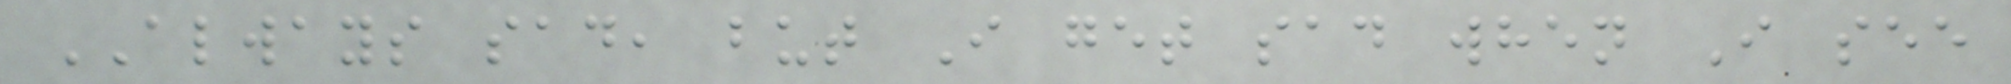ALWAYS sad, but I get sad when I see
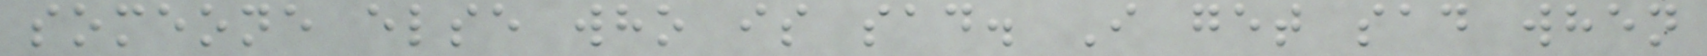someone else who is sad. I get sad when
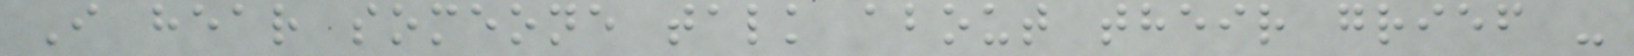I hear someone talk about their grief -
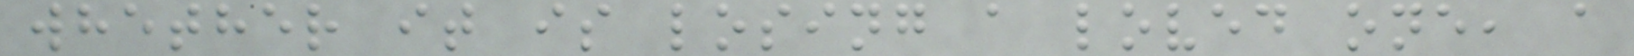whether it is losing a loved one, a
